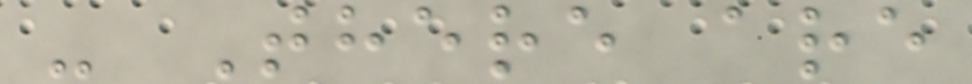- There are
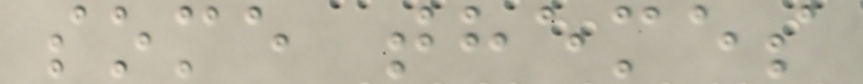some themes
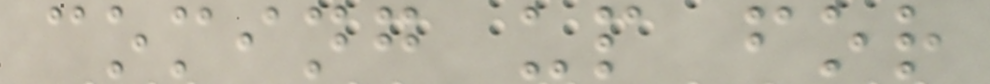coming up for
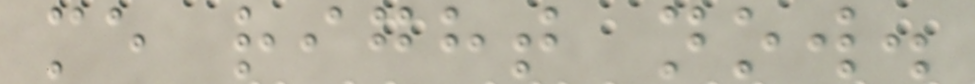me right now.
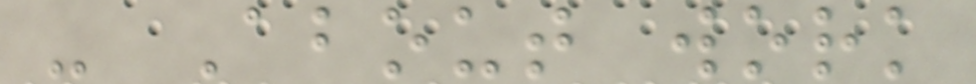- About work
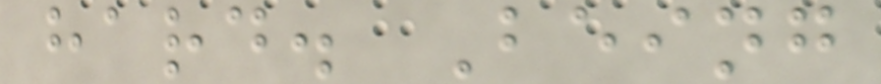hard. Being
